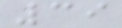39
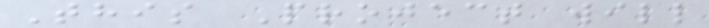This Project will
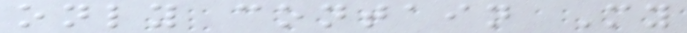only contain My
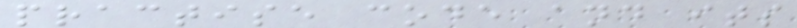practise code and its
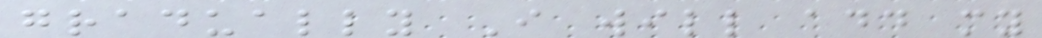gradually I will add my
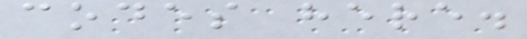codes here.
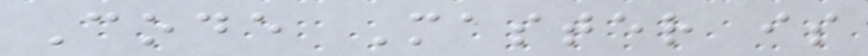Code Master is
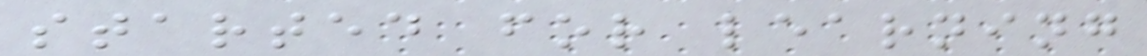started for learning
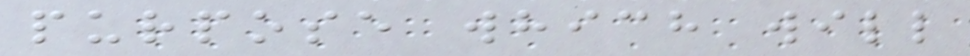purpose which will
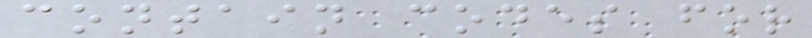contain codes for
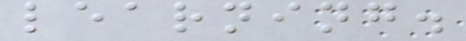learning.
